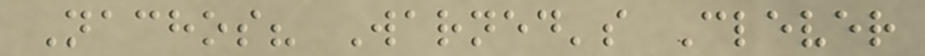Nachos? Warned's Clever
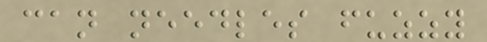can needles fuzzy
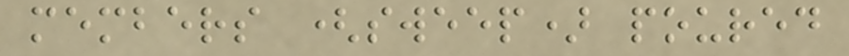members (sweep) poured
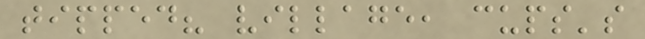tipped? village, cups's
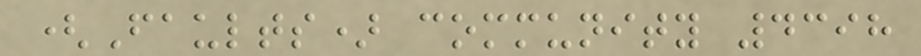(Faults) community 4398
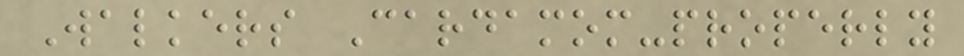Walkers Cardamom-properly
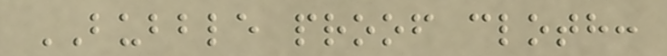BUBBLE proof cloth:
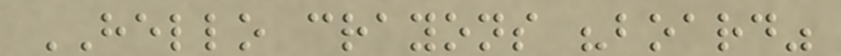HELLO crayons "board"
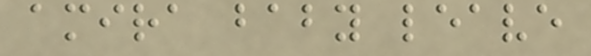amira baby leave
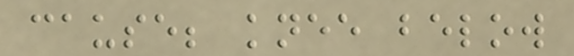cause; knee below
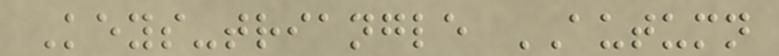Keys-triangle AUTUMN
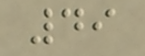49
